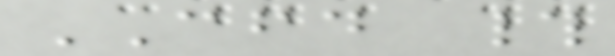CFD #
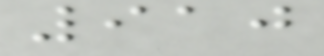910
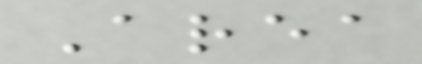Area
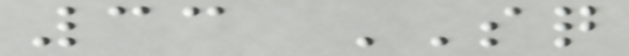33 SQ
